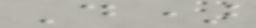D)
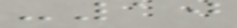-10
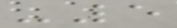-5
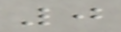0
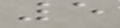5
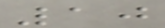10
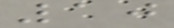10
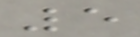5
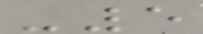-5
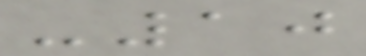-10
